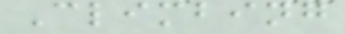Climbing
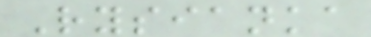Rysianka
